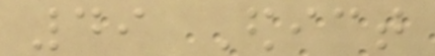49 Edict
